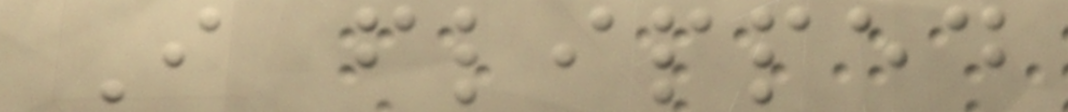I flipped
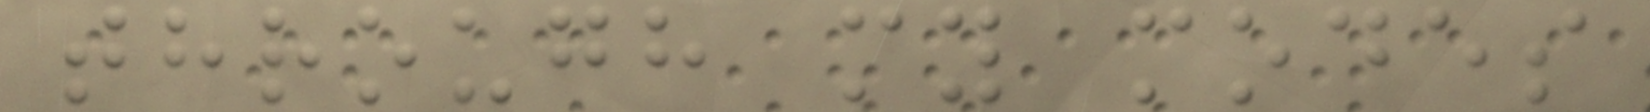through my modes
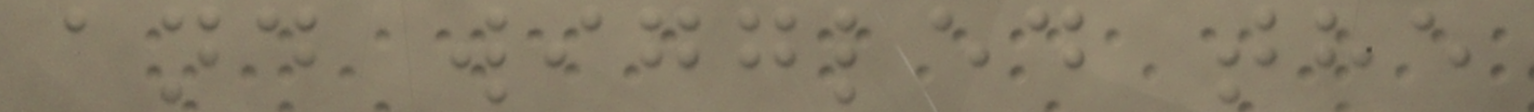and wiggled the
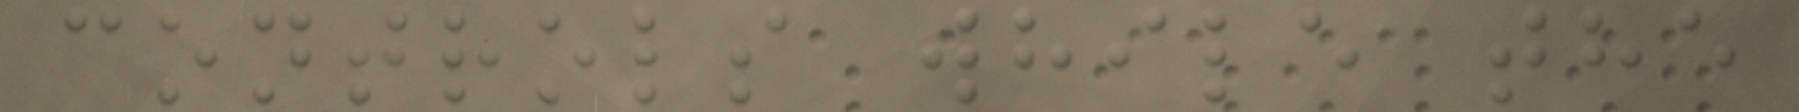controls while the
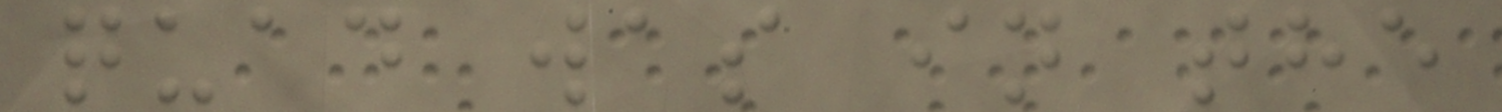quad was in the
